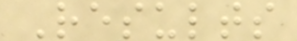Results
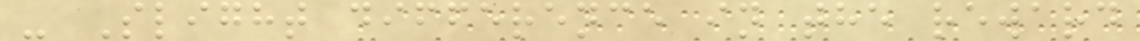- Slight difference in the reward
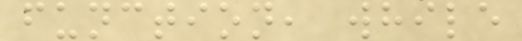function, while
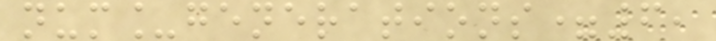num_generations=6,
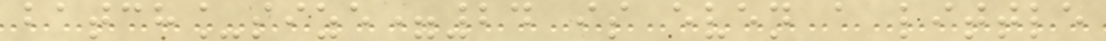batch_size=24 is even a little
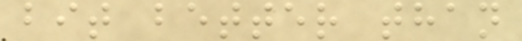bit better than
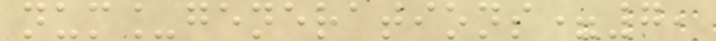num_generations=7,
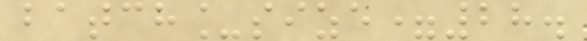batch_size=28.
